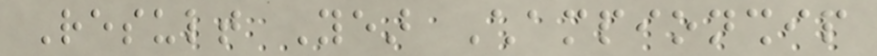Result Year Championship
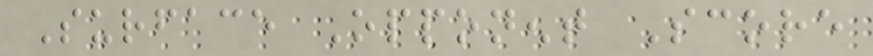Surface Opponent Score
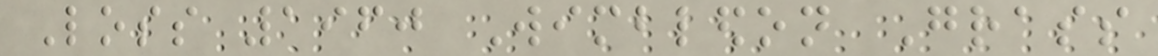Loss 1960 Wimbledon Grass
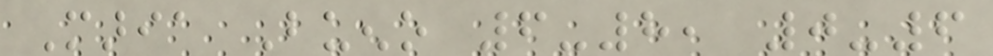Maria Bueno 6-8, 0-6
